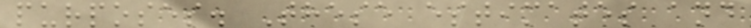purposes. These estimates and
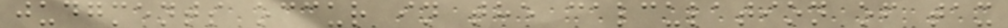judgments occur in the calculation of tax
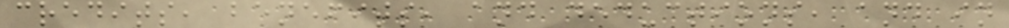credits, benefits, and deductions, and in
